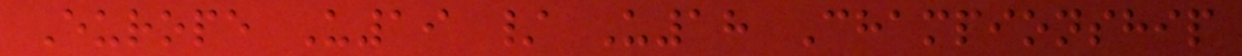Europe U19 / U18 Championship
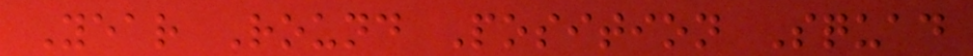Year Round Position Squad
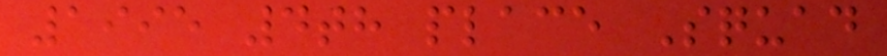1995 4th place Squad
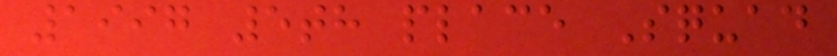1997 5th place Squad
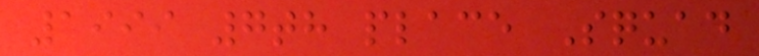1999 7th place Squad
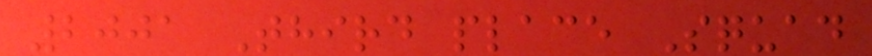2001 Third place Squad
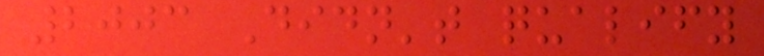2003 Didn't qualify
